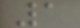1
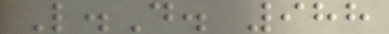L.D. 988
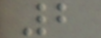2
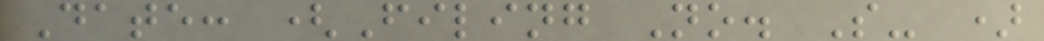Date: (Filing No. S- )
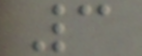3
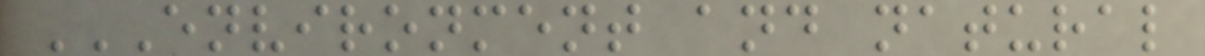ENVIRONMENT AND NATURAL
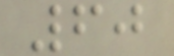60
